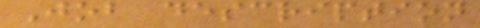Job description
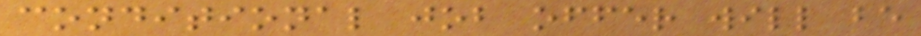conditional job offer will be
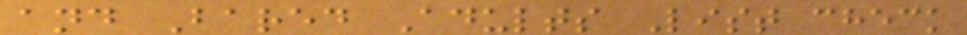and Bared Adults List check
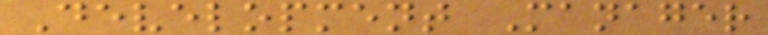Development Manager
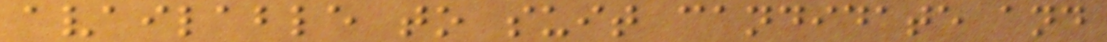available to suit candidate and
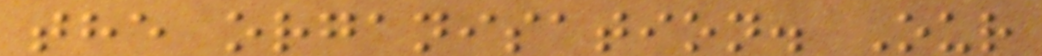the organisation. Our
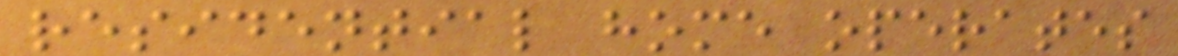residential home operates
